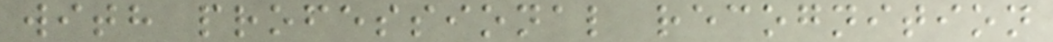with professional recognition
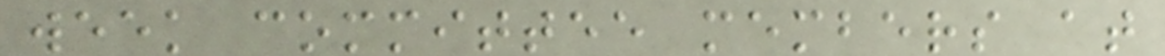week committee members at
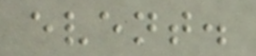event.
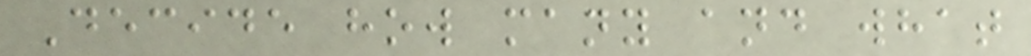Decide how many and what
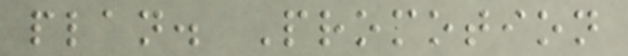plan. Promotion
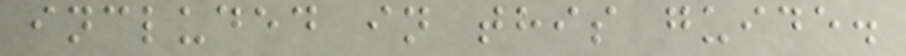included in this guide.
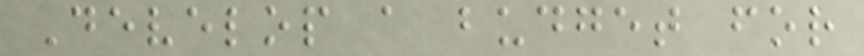Develop a budget for
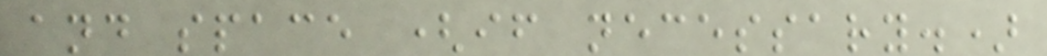and space (if necessary.)
